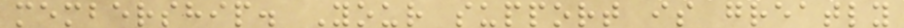membership. Your support is greatly
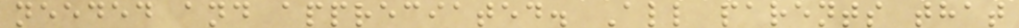needed and appreciated. All parents that
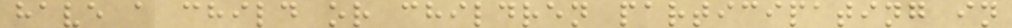have a child or children participating in
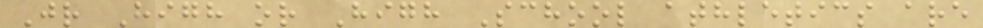Jr High or High School athletics are
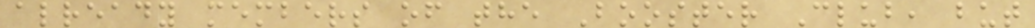already members of the Booster Club, but
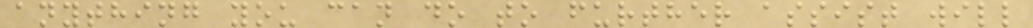anything you can do to further assist will
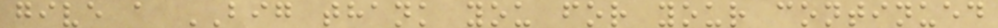give a BIG thank you for your continued
